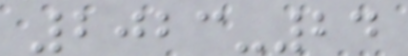2023-24
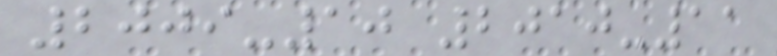2009-10 2010-11
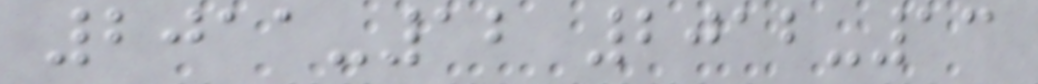2011-12 2012-13
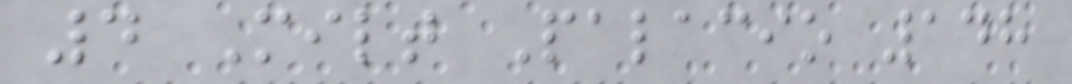4 Milt Palacio 148
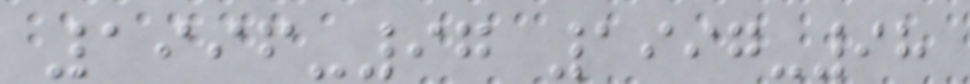1996-97 1997-98
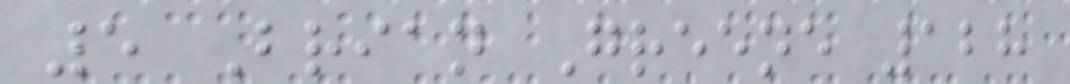5 Brian Greene 128
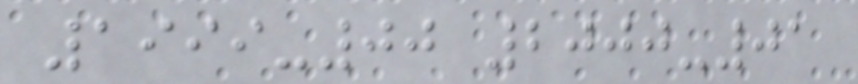1999-00 2000-01
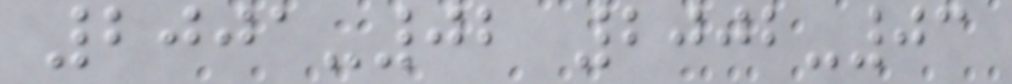2001-02 2002-03
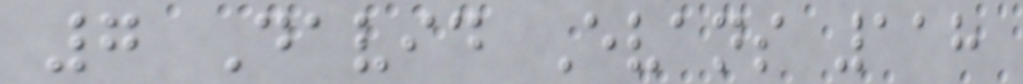7 David Evans 118
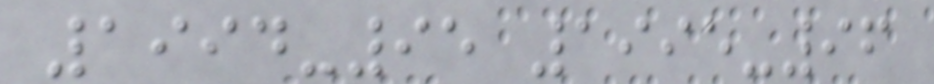1994-95 1995-96
